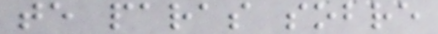te paras sobre
